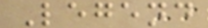Legend
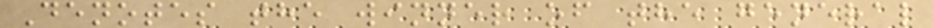Denotes the winner of the general
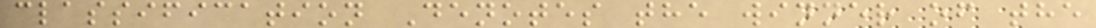classification Denotes the winner of the
